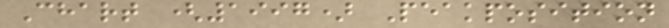Chart (1997) Peakposition
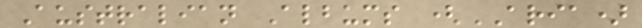Australian Albums (ARIA)
